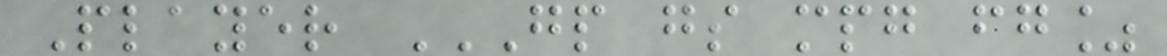Player GP GS MPG FG%
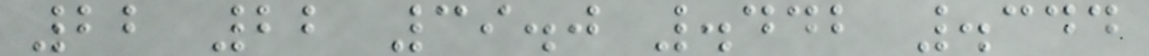22 22 39.0 .442 .344
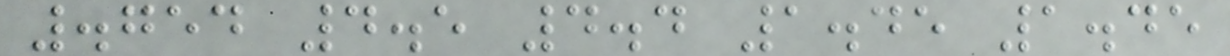.754 4.5 4.4 1.45 1.45
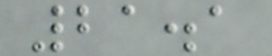21.1
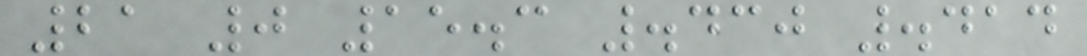21 0 15.3 .430 .414
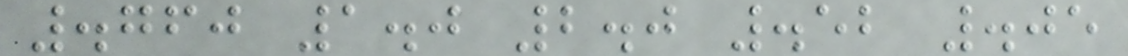.760 1.0 2.0 .52 .05
